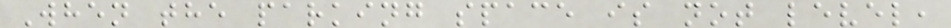When the parking space is not level,
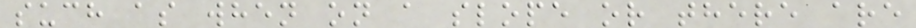such as when on a slope or there are
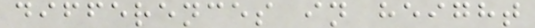differences in height
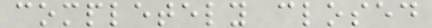completely closed
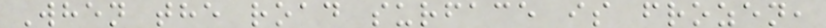When the road surface is frozen,
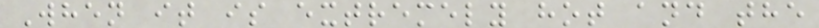When it is extremely hot and the
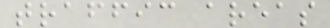traffic areas
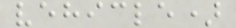vehicle)
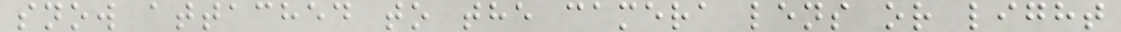snow attached to the camera lens or light
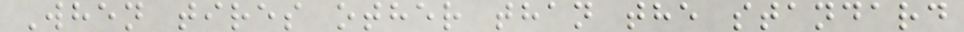When tires other than the standard
